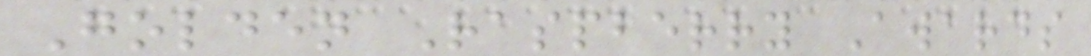Golden Raspberry Awards
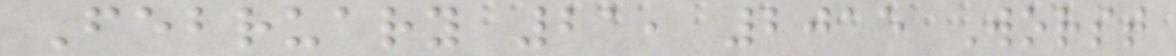February 21, 2015 Worst
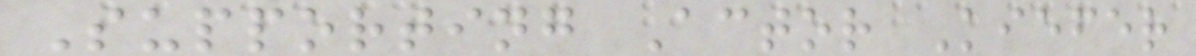Supporting Actor Kiefer
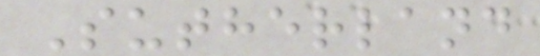Sutherland
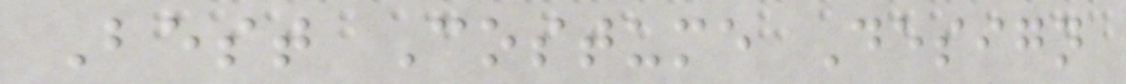Best Costume Design
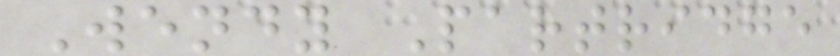Wendy Partridge
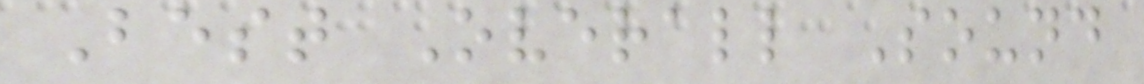Best Overall Sound
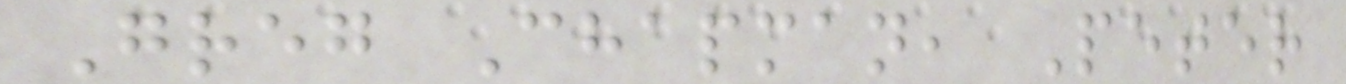Greg Chapman, Peter
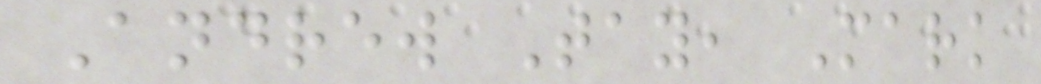Andrew Tay, Mark
